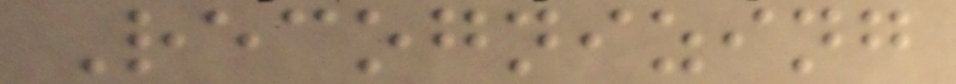Recognizing
